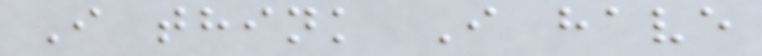I think I have
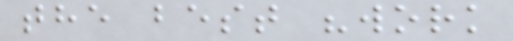the best "work
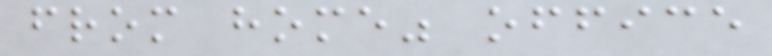from home" office
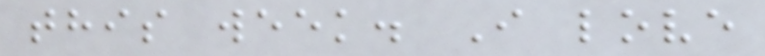this week. I love
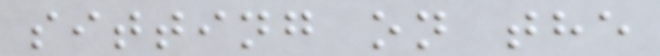sitting on the
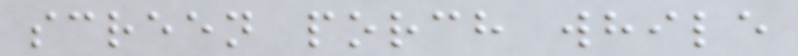screen porch while
